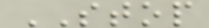STOP
